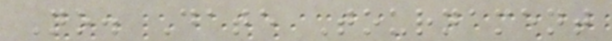No. Date Tournament
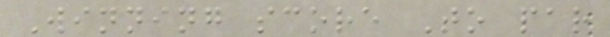Winning score To par
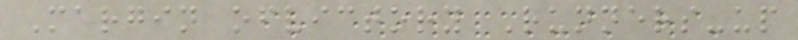Margin ofvictory Runners-up
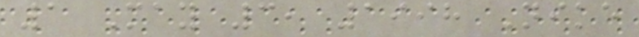1 May 3, 1998 Nike
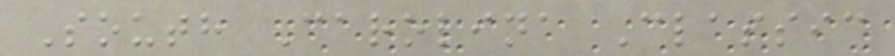South Carolina Classic
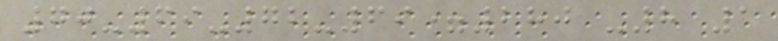70-69-72-69=280 -8 1
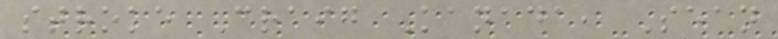stroke Craig Kanada, Sean
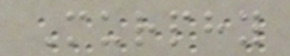Murphy
